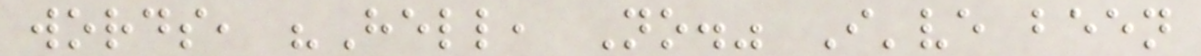words, "Hell, No." I've been
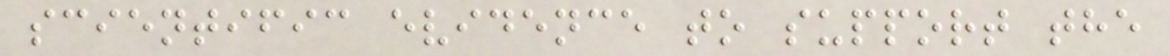scientific evidence to support the
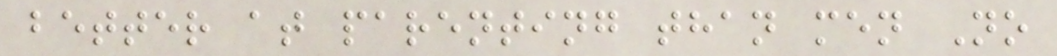better at parenting than men No
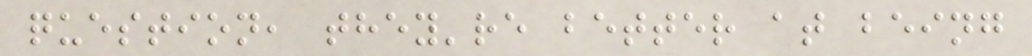question, they're better at being
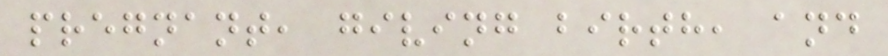pregnant, giving birth, and
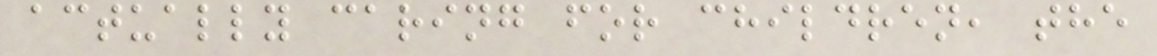actually caring for children, the
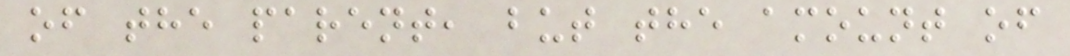of the parent, but the amount of
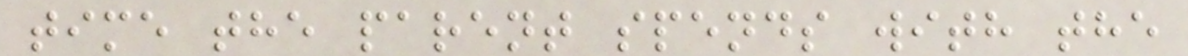time the parent spends with the
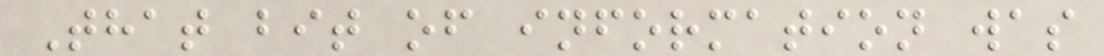That bit of information was
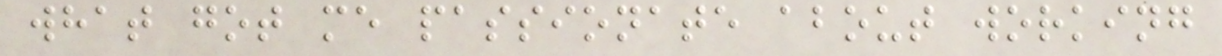what got me passionate about working
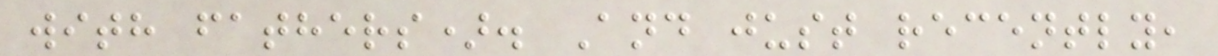with fathers). And just recently,
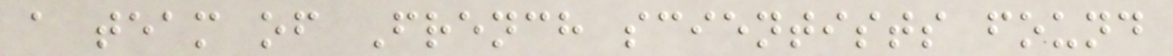a team of French scientists found
